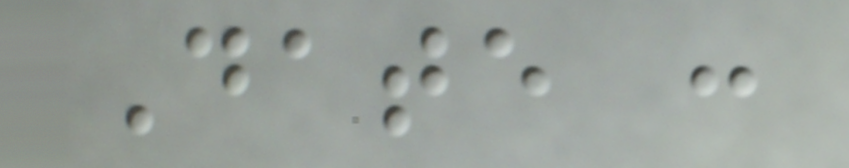Date :
